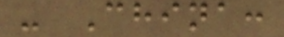- China:
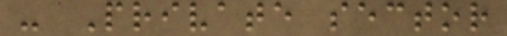- Private sector
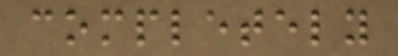completely
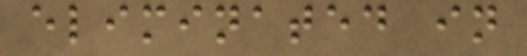eliminated in
